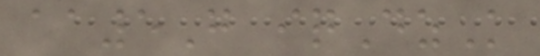aa5G iqDzK
